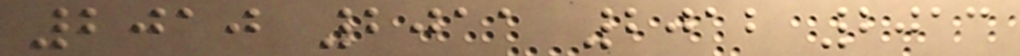2010 2011 2012 2013
